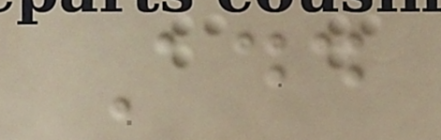Add
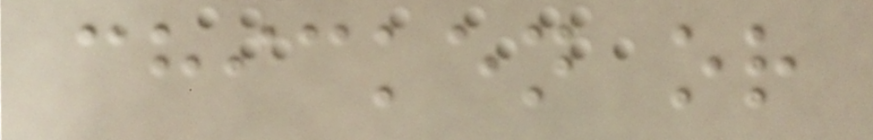chicken or
